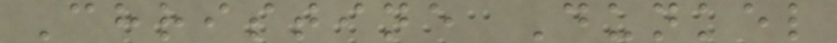Christine Dunkel
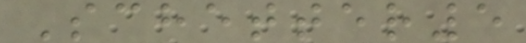Schetter5
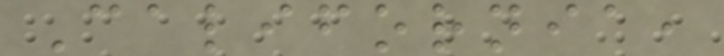California,
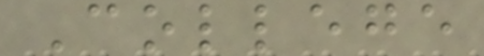College
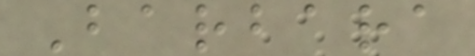Barbara
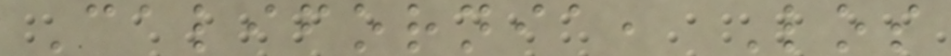California, Los
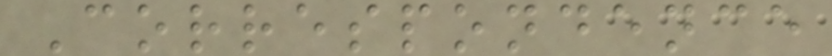Correspondence
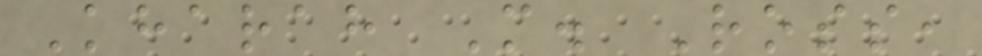Kharah M. Ross,
